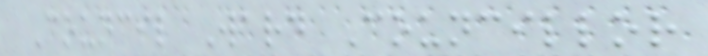Council Ward Councillor
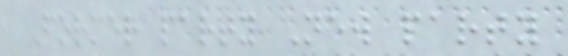Former party New party
